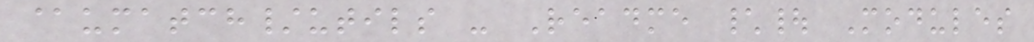@umatch/utils - Readme \| Modules
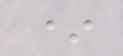*
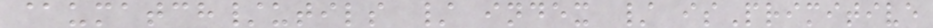@umatch/utils / index / isPrimitive
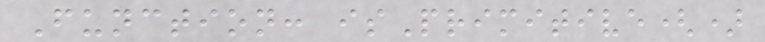Function: isPrimitive()
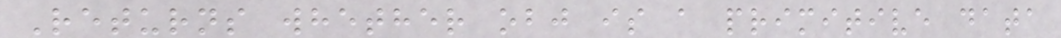Returns whether obj is a primitive data
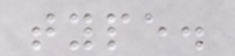type.
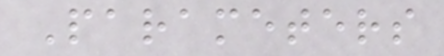Parameters
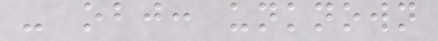- obj: unknown
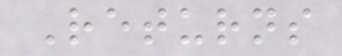Returns
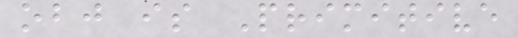obj is Primitive
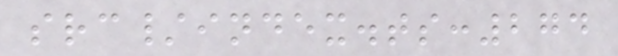src/index.ts:274
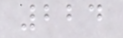224
